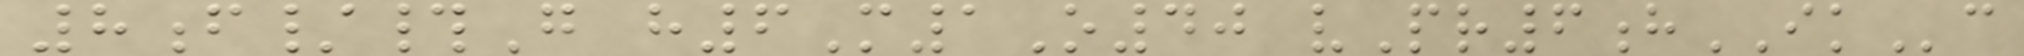8f/#G h6M1O40 vPr6hIKc
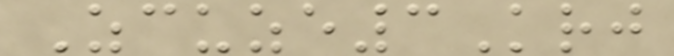Zcuze3Krj
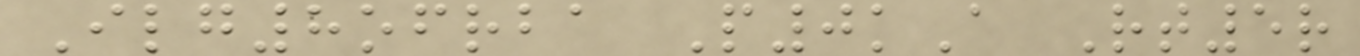Ilg8ofrba P0kA Rt5r
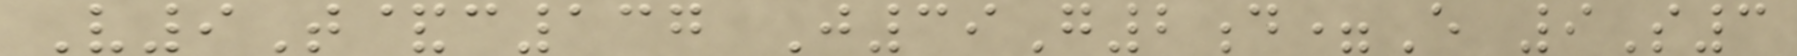V9T&c137 J39G2d=E 9S3
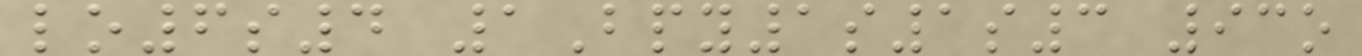lo6s4 1Bpy1s1s3 93o
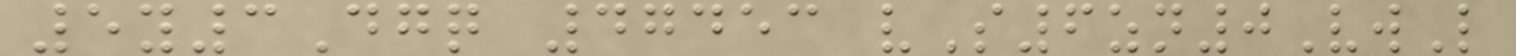5y3Dgq 47453 vS6zn0VwL
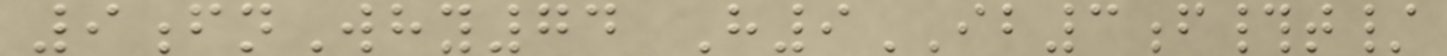9fnWhy74 H9IB3f#t/
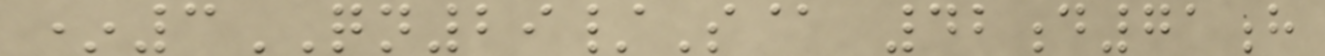*3QN29/S@ 42d71h
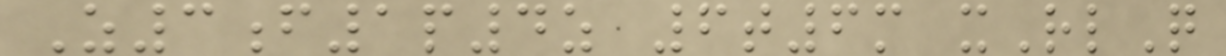Z3f1p4z 6t6m xRlQ
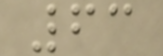63
